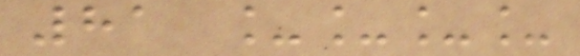81 ____
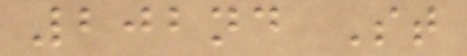202nd St
